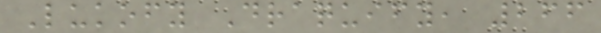Lukofy Draquify, 266
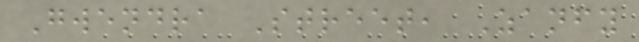Gwendra Street, Zanfy
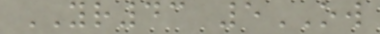YR43 5OW
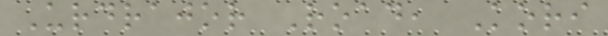Urdrajor Road, Kori
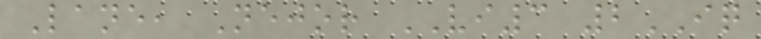Lane, Nejor VI3 2IQ
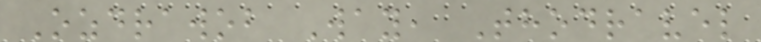Ozdrawob Way, Thodravel
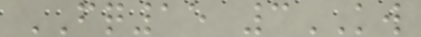FQ15 3KW
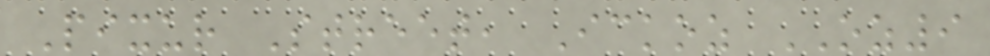Pixur Street, Ickoz OZ9
